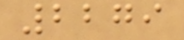2279
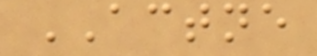ACTNE
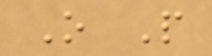O P
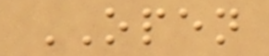OPEN
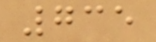735
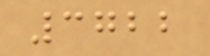3722
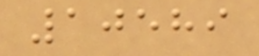10589
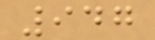947
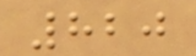820
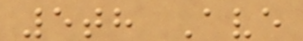5th Ave
